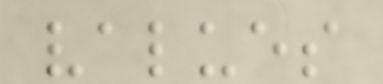values
